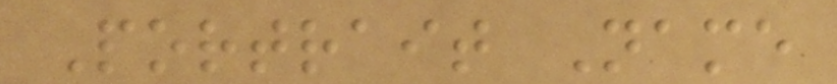Portrait Name
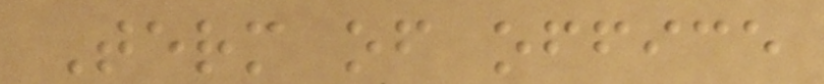Term of office
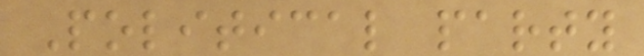Political party
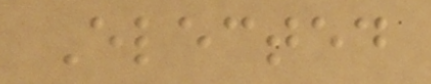Elected
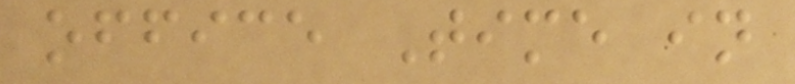office Time in
